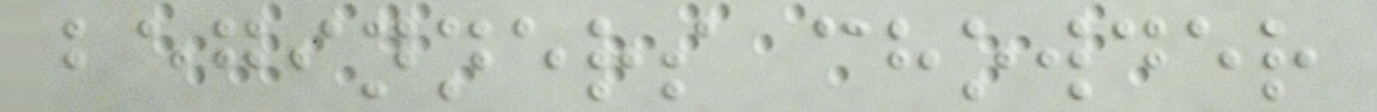beginners chowder
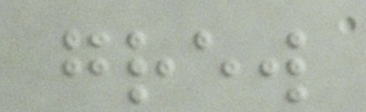grew
